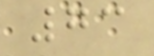73
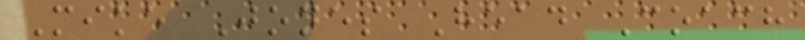Mike Jones Head Coach
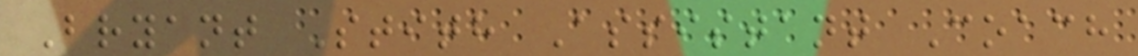Bryant Stith Assistant Coach
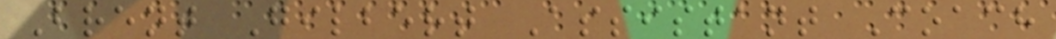Brent Gilbert Assistant Coach
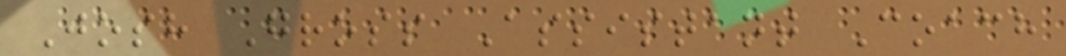Josh Gross Assistant Coach
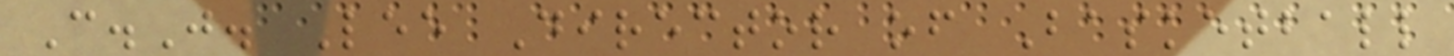C.J. Lee Director of Basketball
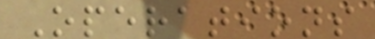Operations
